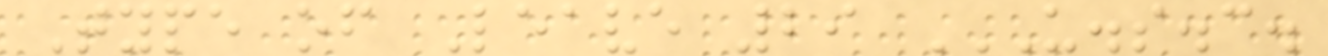Type of Leave 29 U.S.C.
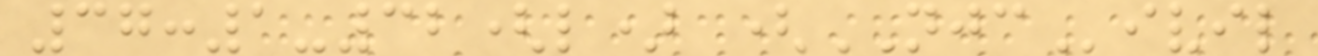37:1-32(l) (NJCivil
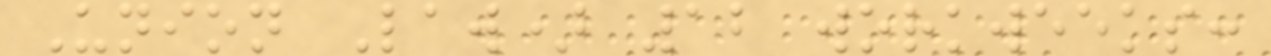Union Law) 12 workweeks:
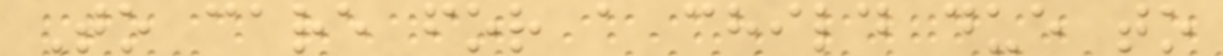To care for a child due to
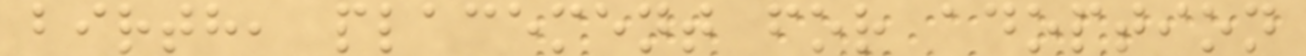birth, placement for adoption
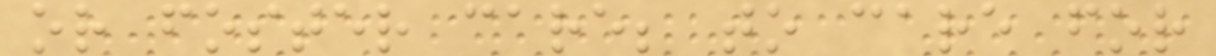or foster care; to care for
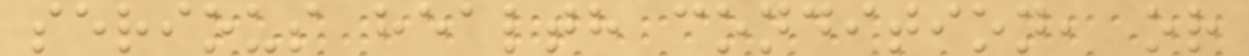serious health condition, or
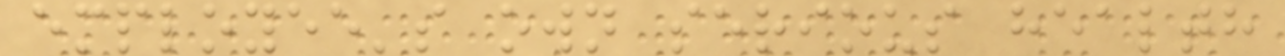employee's own serious health
